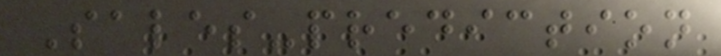Sales-prediction
